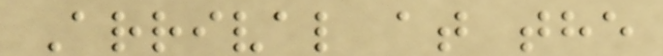Arrival at the
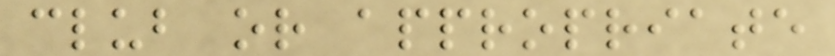club or appropriate
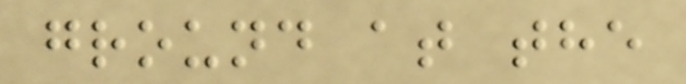ground at the
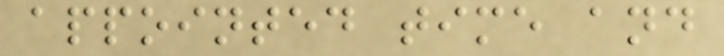appointed time and
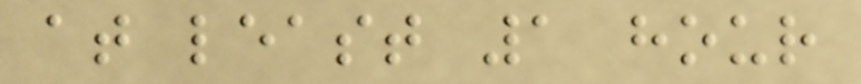at least 1 hour
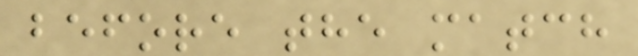before the match
